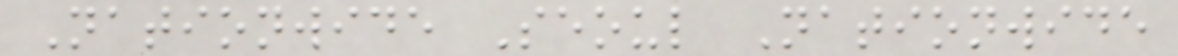Nationwide Seoul Nationwide
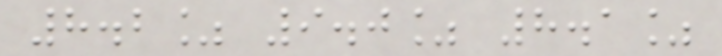8.2% 9.0% 8.1%
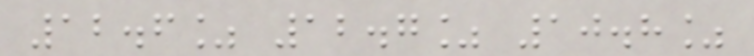12.6% 12.7% 10.8%
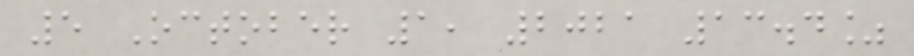5 October 1, 2021 13.4%
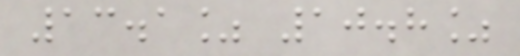13.1% 10.8%
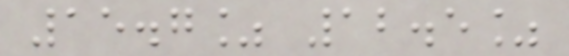15.7% 12.5%
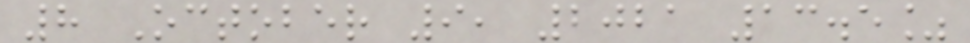8 October 9, 2021 13.5%
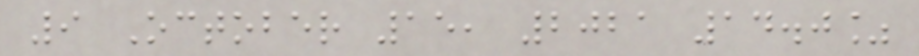9 October 15, 2021 14.0%
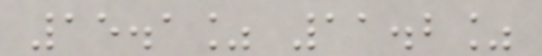15.1% 11.2%
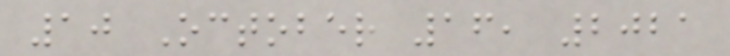10 October 16, 2021
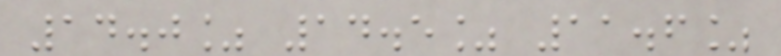14.0% 14.5% 11.6%
